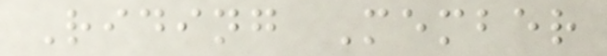Riding Member
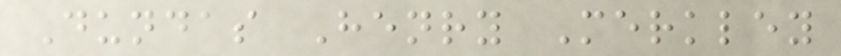Dundas Henry Merkley
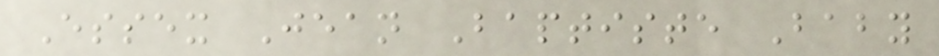Essex Jean Baptiste Baby
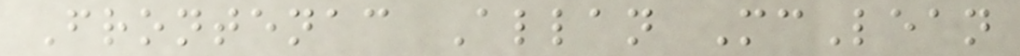Frontenac Allan McLean
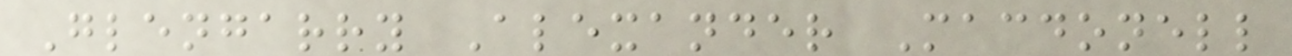Glengarry Alexander Macdonell
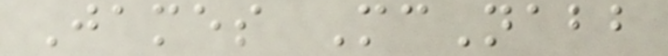James McNabb
